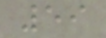59
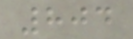804
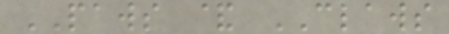PAWS & CLAWS
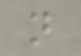n
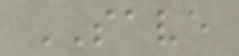SAVE
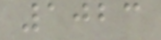1023
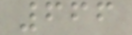666
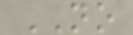NO
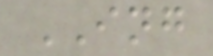ING
